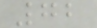72
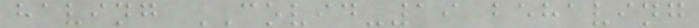having COVID-19 behaving
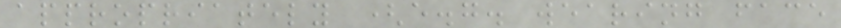appropriately (e.g. wearing face
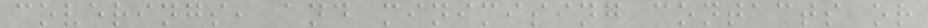coverings, and minimising contacts or
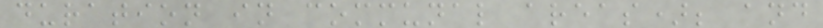duration in communal areas); and
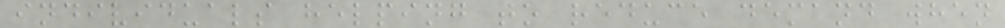individuals helping to reduce demand when
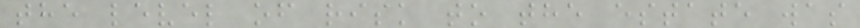the level of risk to the estate was
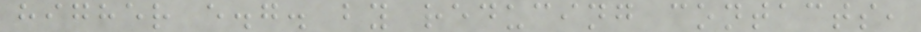higher e.g. by reducing contacts,
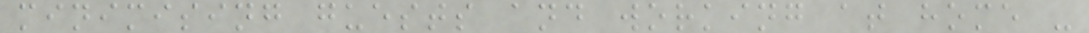minimising guests and working at home -
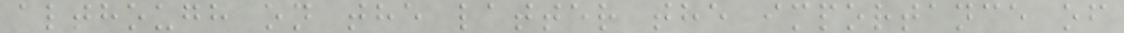although on the latter the importance of
